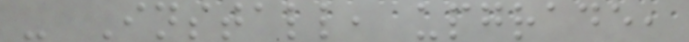- Install, upgrade,
